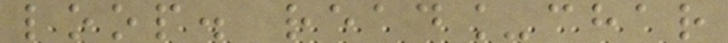loop. read_char
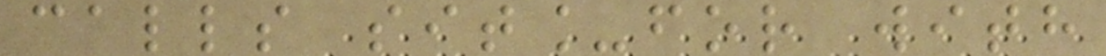calls sit_for with
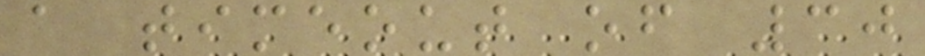a timeout of 30
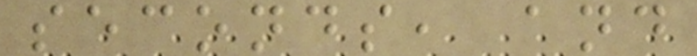seconds, and
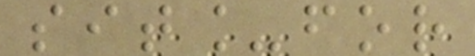sit_for
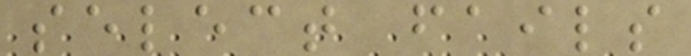select fails
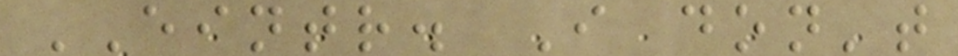EINTR. I don't
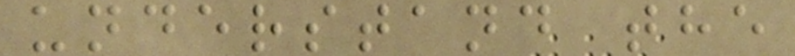understand the
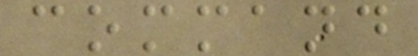command
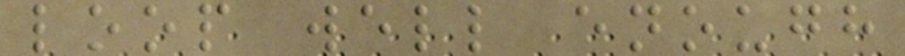loop well enough
